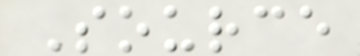Source
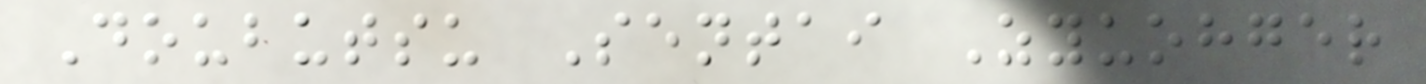Doubutsu Sentai Zyuohger
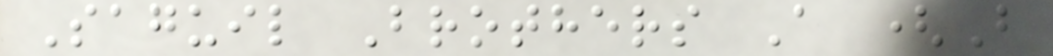Saguil Brothers A (B
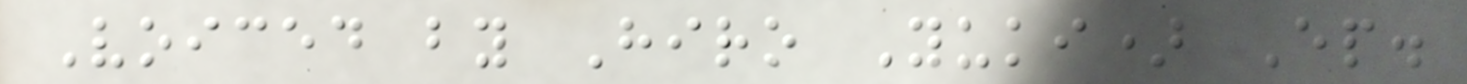Voiced by Hiro Yuki) Ep.
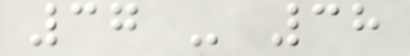37 - 38
